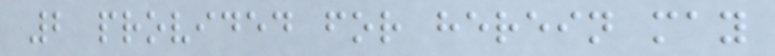2 provided for herein may
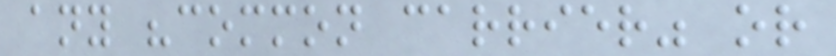any "common carrier" or
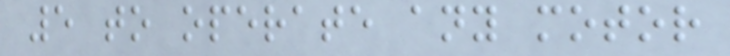5 to operate any motor
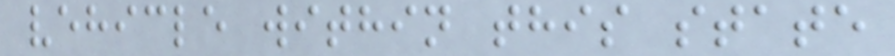vehicle within this state
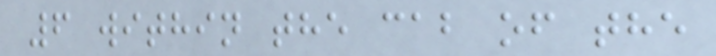6 within the cab of the
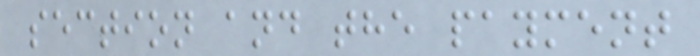section and the payment
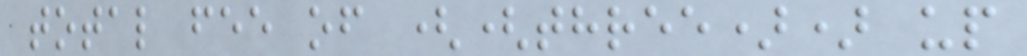total fee of ((three)) up
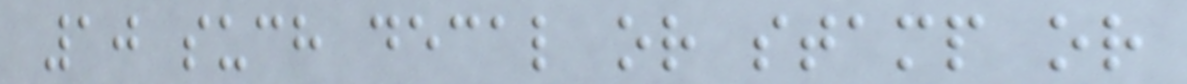10 such decal or stamp or
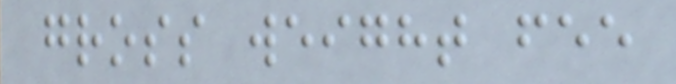gross weight fee
